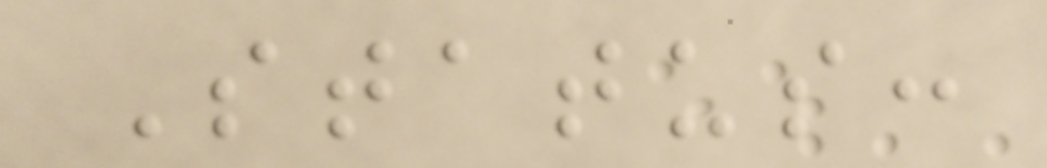Status:
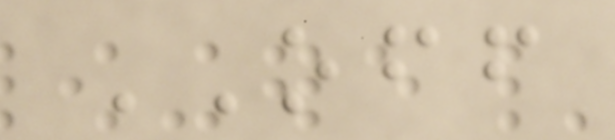OFF
